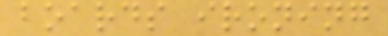boards ironing
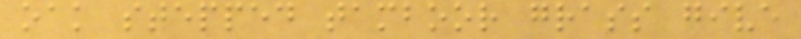oak stepped tamboor grass give
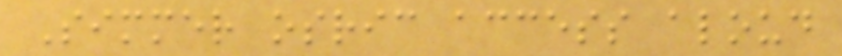Simmer osric access aloud
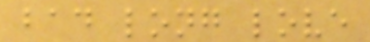bad long love
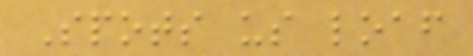Spots us loaf
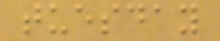tuesday
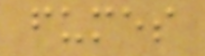fumes
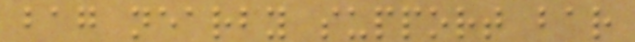bag nearby support bar
